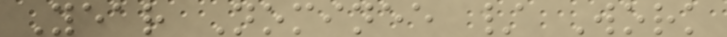Year Nominee / Work
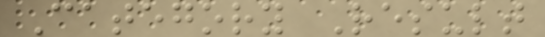Category Result
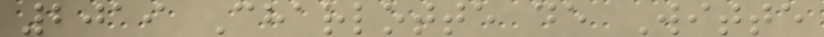2019 Charlotte de Witte
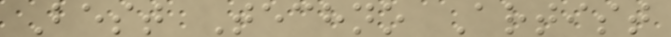Best Techno Artist
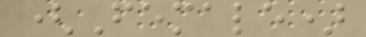(Female)
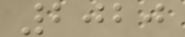2020
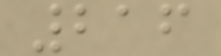216
